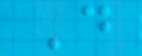D
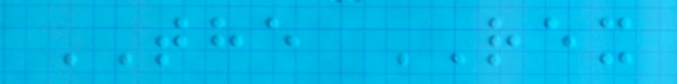THE REX
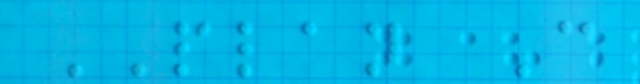PLAN C
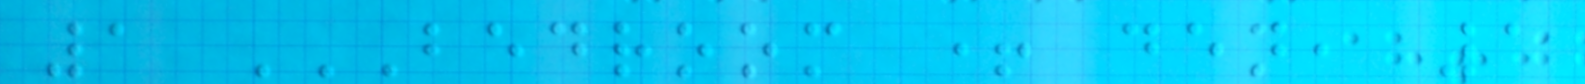1 BEDROOM + DEN, 1
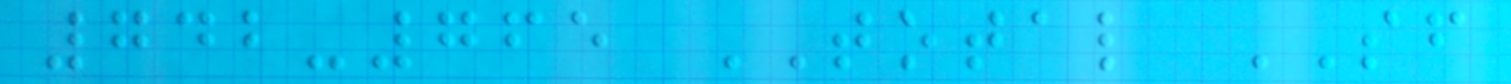742-765 TOTAL SF
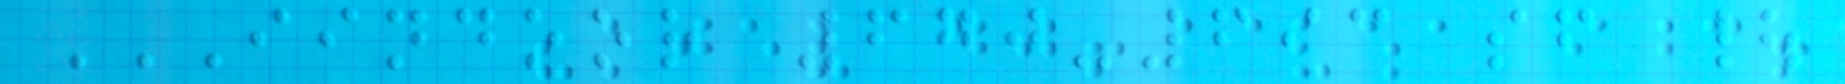IINDOOR 670-693 SF |
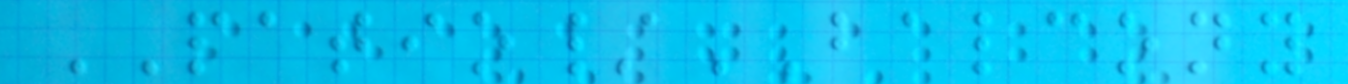PATIO/BALCONY
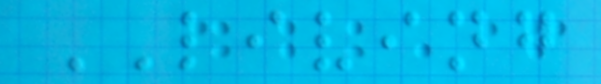LIVING
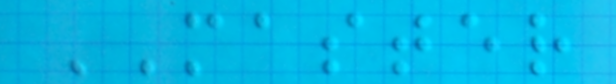MASTER
